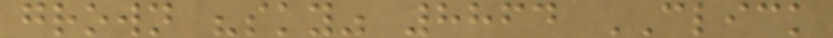grown "sky" 8864 CLICK
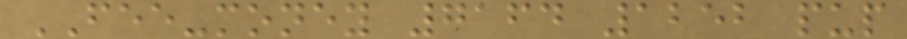FEE-money 7164 1252 pup
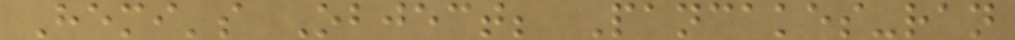Hemi's Object; Pancakes-ran
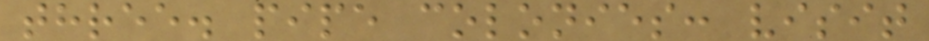three. pipe colonies: visit
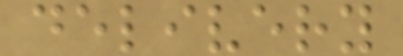delivery
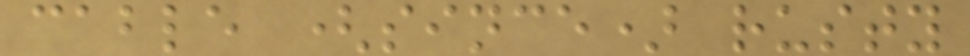cable (since) rusty
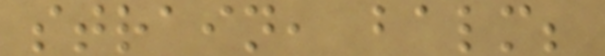strain, balm;
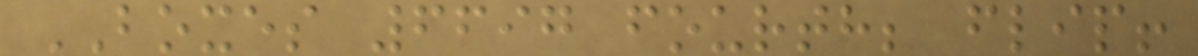BOXES 6697 fourth; flip!
